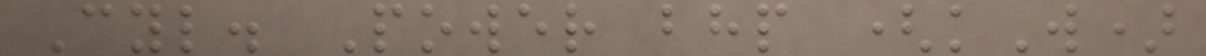Cyl. Power bhp (kW)
